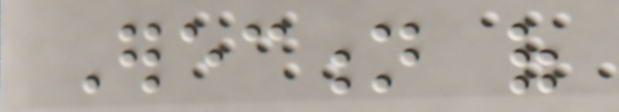Erection of
